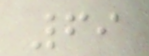69
